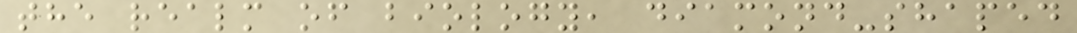the realm of biology, diamond-shaped
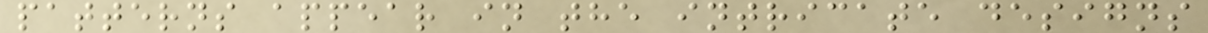patterns appear in the intricate designs
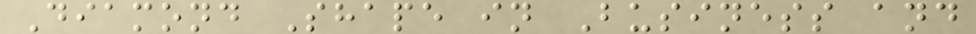Diamond Shape in Business and
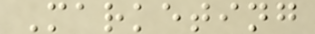Marketing
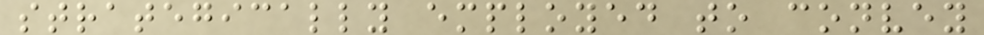strategically employed to convey
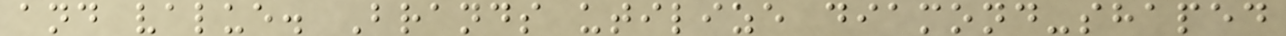and value. Brands utilize diamond-shaped
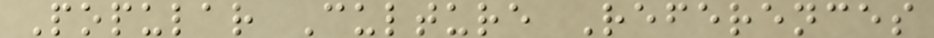Popular Culture References
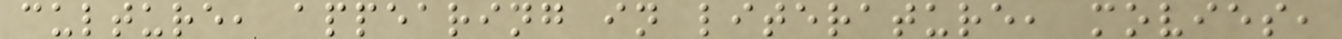culture, appearing in literature, movies,
